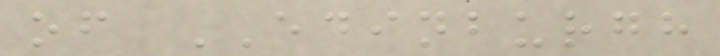of EDINBURGH
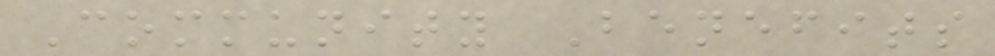Community Benefits
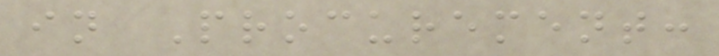in Procurement:
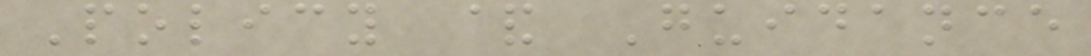Policy & Guidance
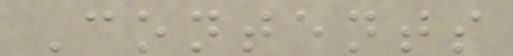Contents
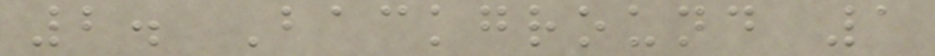2. Background 1
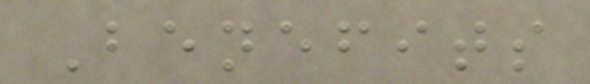Benefits
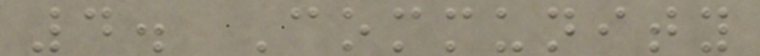4. Community
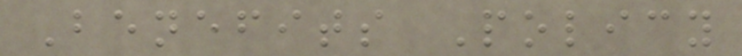Benefits Policy
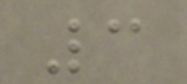3
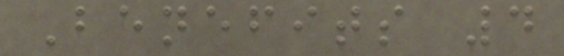Benefits 4
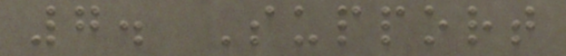7. Support
